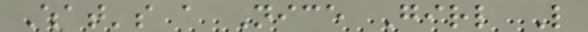What's a Nice Girl Like
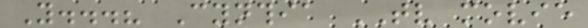You...? Cynthia TV movie
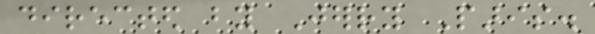directed by Jerry Paris.
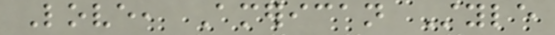Love, American Style
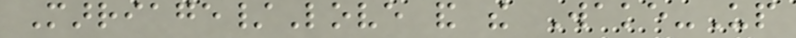Marriage/Love and the Wake-Up
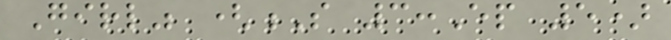Girl" (S 3:Ep 5)
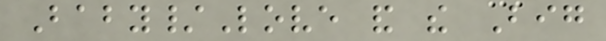Baby/Love and the Big
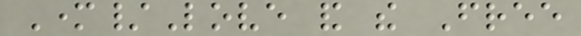Mother/Love and the Free
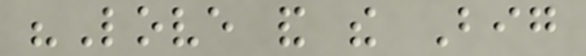"Love and the Big
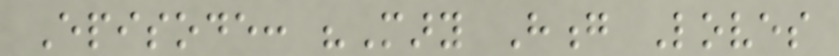Episode: "Mary Hong Loves
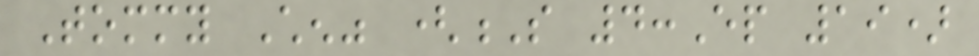Tommy Chen" (S 4:Ep 19)
